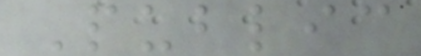Public
